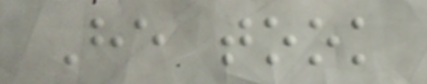He took
